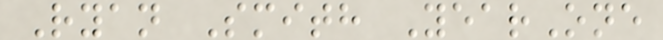Ryan Smith YearOne
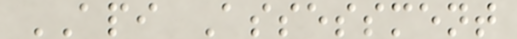API Assessment
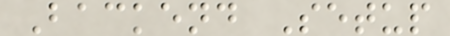Backend Setup
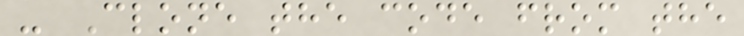- Clone the code from the
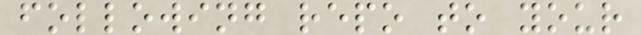following repo to your
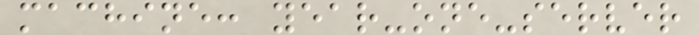machine: year-one-server
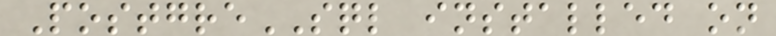PostgreSQL installed on
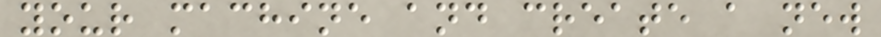your machine and create a new
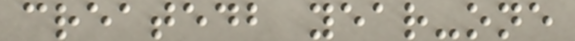createdb year-one
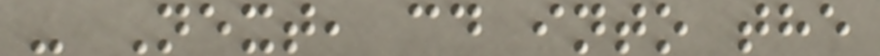- Next, cd into the
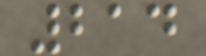214
